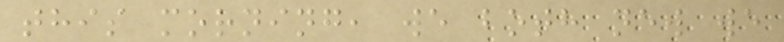this morning, we both new we
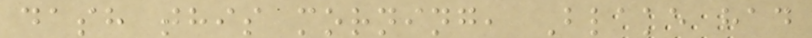dash this morning, Blake had
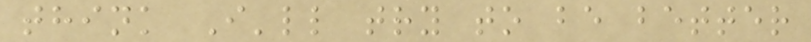think I'll try to be better
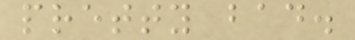pretty bad.
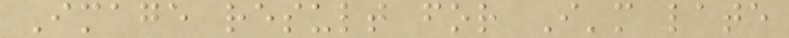Image result for I'm late
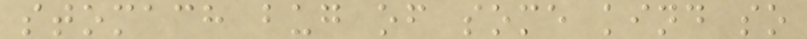stomach bug of some kind so
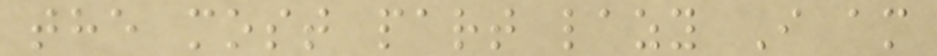the most part lazy I am
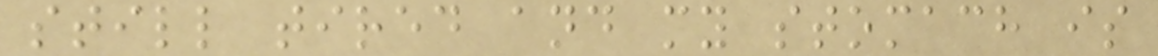still tired and my stomach is
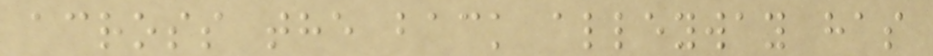across the back alleyway has
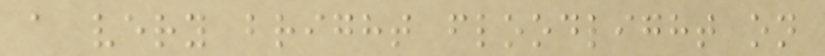a very bright floodlight on
